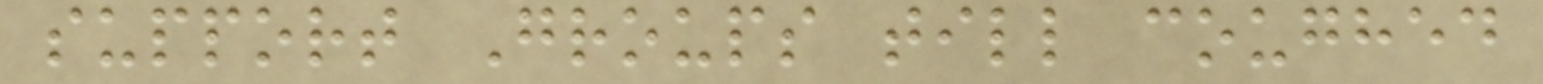support Groups till coughed
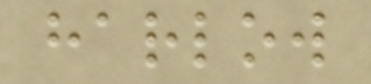harlow
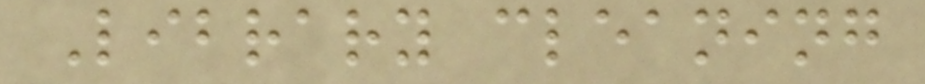Library cleaning
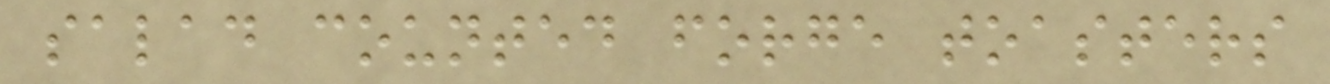salad counted forge toasters
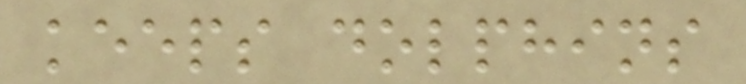keeps dolphins
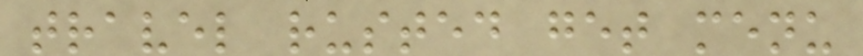travel rusted get menu
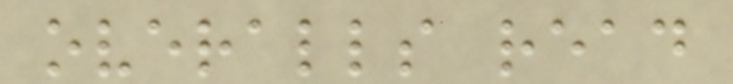overalls read
